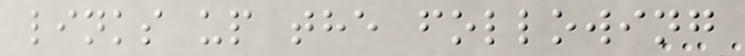links up the following
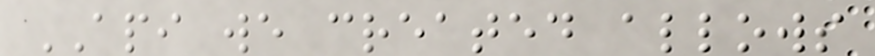API we created allows
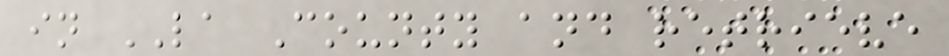in LA County and retrieve
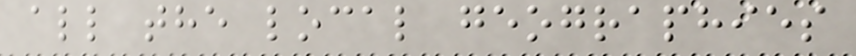all the local geographies
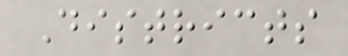Districts
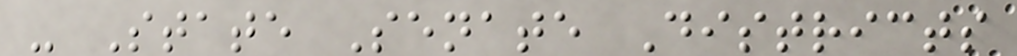- State Senate Districts
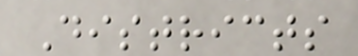Districts
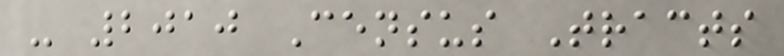- 2010 Census Tracts
